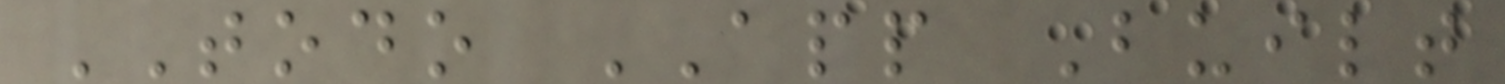TODO APP Built
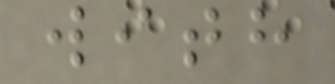with
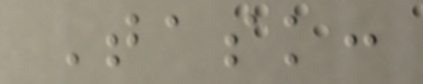Task:
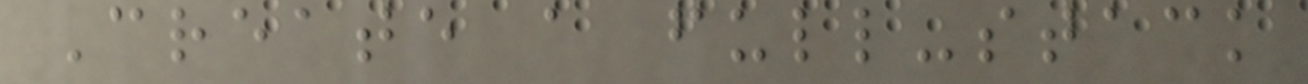Create a full-stack
